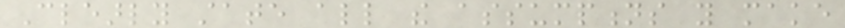Clearly state all the assumptions you make
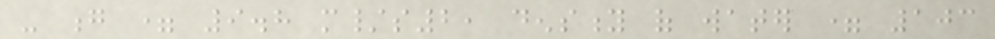- g = 9.8 m/s2, density of water = 103
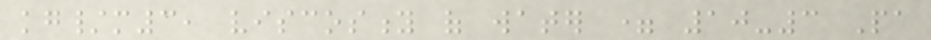kg/m3, viscosity of water = 10-3 Pa
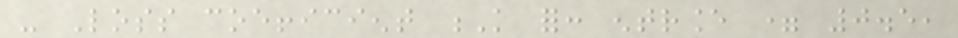- Loss coefficient K for: entrance = 0.5,
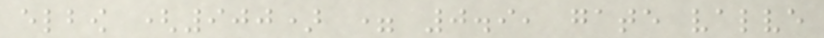elbow (900) = 0.9, gate valve
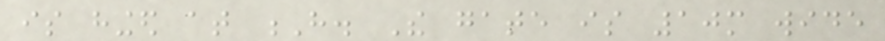is hinged at H. The gate is 10m wide
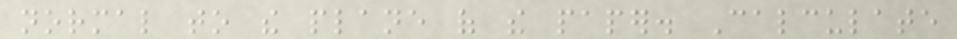normal to the plane of the paper. Calculate
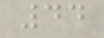44
